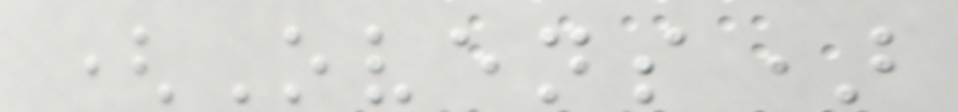(Ovens)
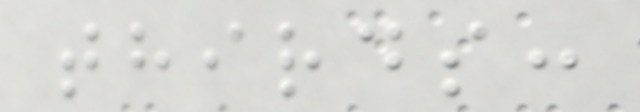thirds:
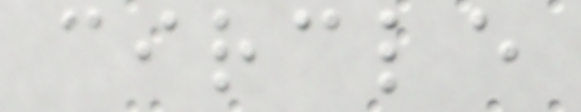circle
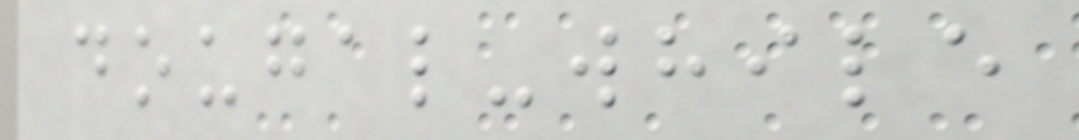dougal-while
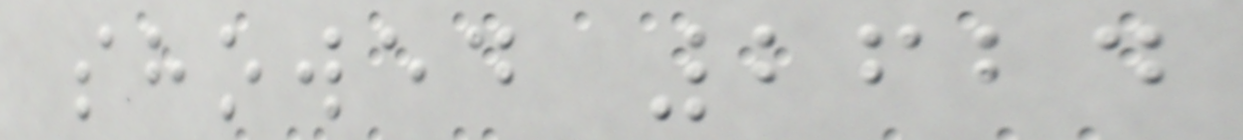showed 2624
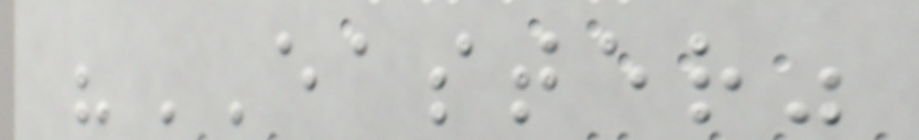"EASTER"
